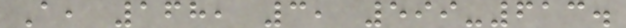A, 168, 3, 599-613.
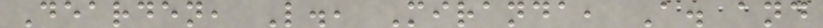Dearden, L., Miranda, A. and
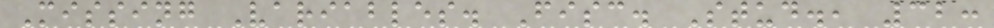Missing Variables. Fisc. Stud., 32:
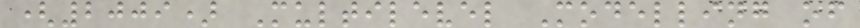(2009) Multilevel Modelling of
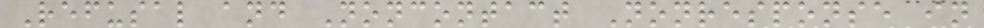Refusal and Noncontact Nonresponse in
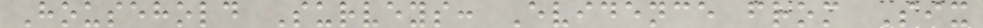Household Surveys: Evidence from Six
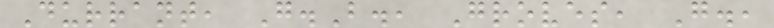Durrant, G.B., Groves, G.,
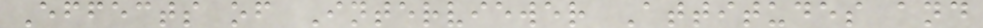Effects of Interviewer Attitudes and
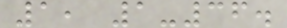1, 1-36.
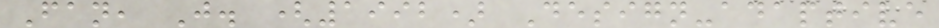Fan, J. (1992) Design-adaptive
